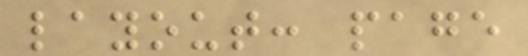layout: page
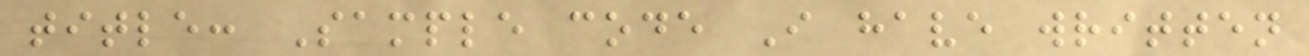title: Sample code I have written
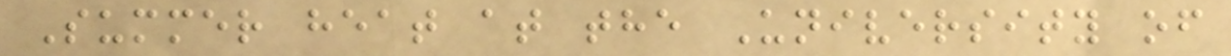Summer heat at the University of
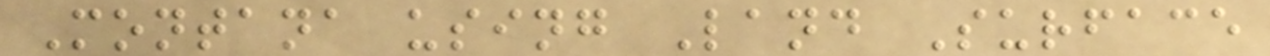Montana using Land Surface
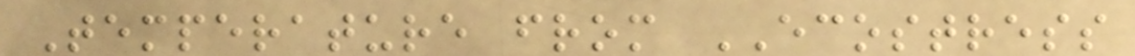Temperature from ECOSTRESS
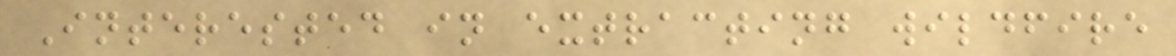Interested in extracting wildfire
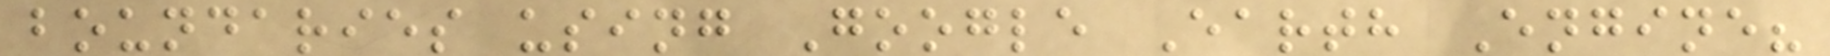boundaries using Google Earth Engine?
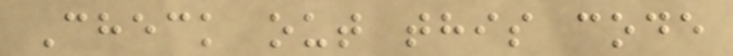Check out this code
